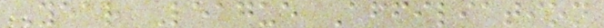Year League Affiliation
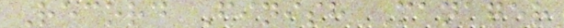Record Finish Manager
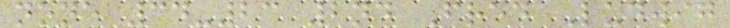none 34-23 2nd Fred Ludwig
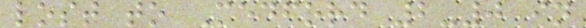lost to Medford 2-0 in
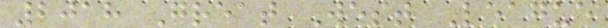2018 Great West League
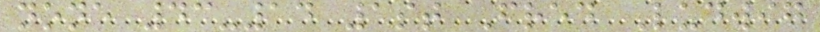none 43-14 1st Fred Ludwig
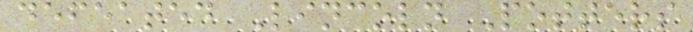defeated Lincoln Potters
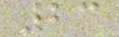23
